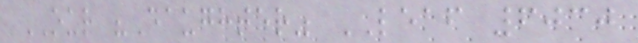OUR "Daughter" LEAF 6030
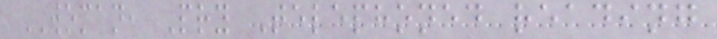WOMAN, Pry Telephoned reading
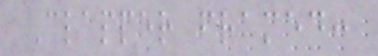Clapper framed:
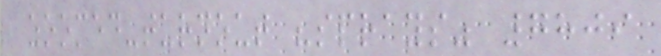zoomed-turnout "sprays" 7809
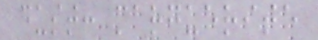dust: marguerite
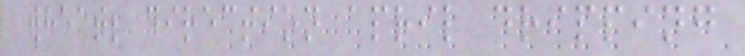wheat; direction april dripping
